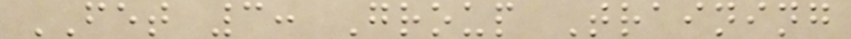FET 3: Group Training
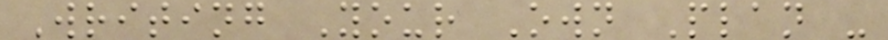Writing Your Own Plan -
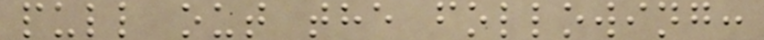pull out the following:
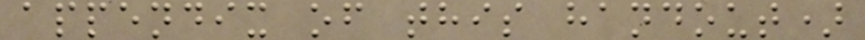appendix of this handout)
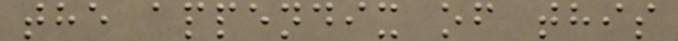the appendix of this
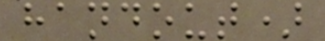handout)
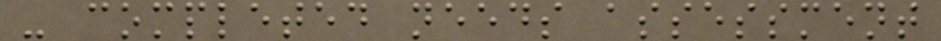- completed needs assessment
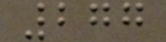277
